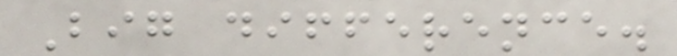Big difference.
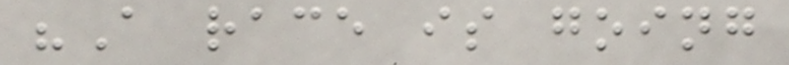"A race is going
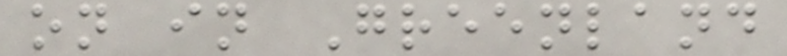on in Greenland
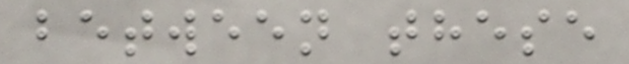between these
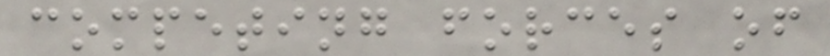competing forces of
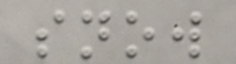snow
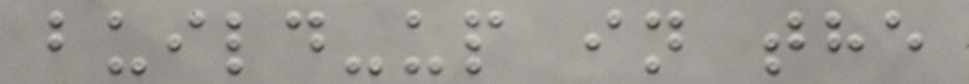build-up in the
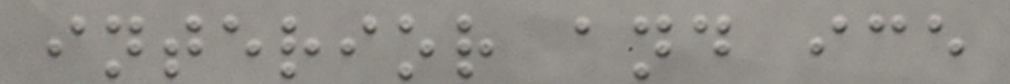interior and ice
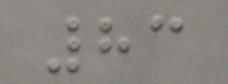83
